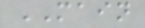MAIN
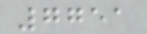7751
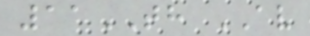11TH AV
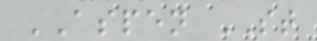ASPEN ST
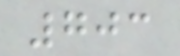703
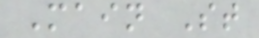Main St
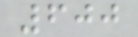600
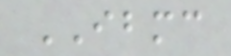IBMC
